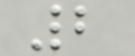2
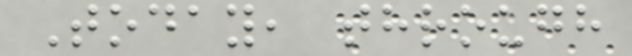Today, through
